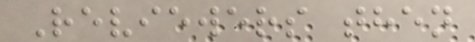Reviewers then
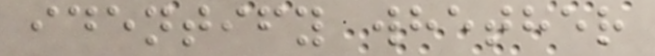identify whether
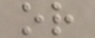or
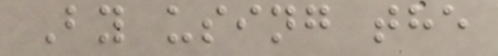By using the
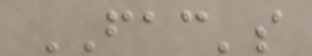FAC's
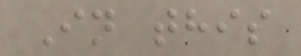In this
